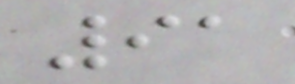91
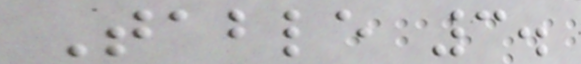Table 3.
